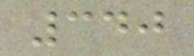340
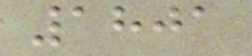1801
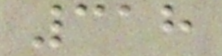318
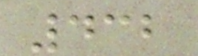432
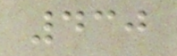430
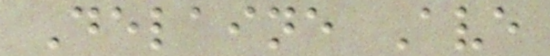Delaine Ave
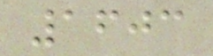1603
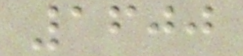1600
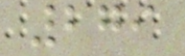279
